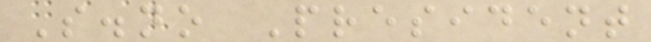S.no President
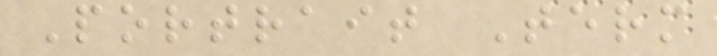Portrait Term
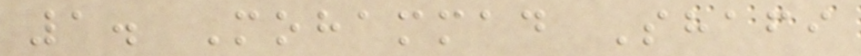1. Mohammad Shafi
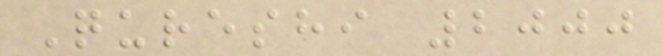Qureshi 2000
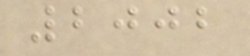2002
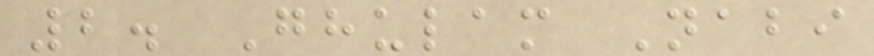2. Ghulam Nabi
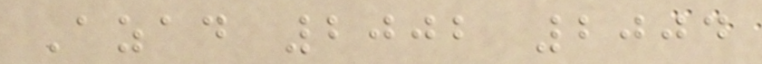Azad 2002 2004
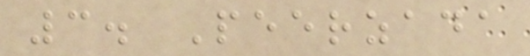3. Peerzada
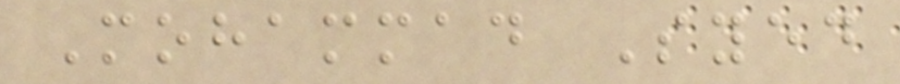Mohammad Syed
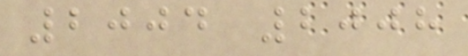2004 2008
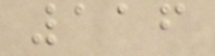116
